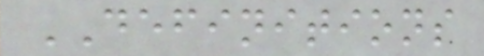DEFINITIONS
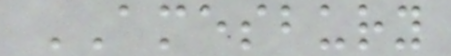AMESBURY
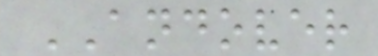ANDOVER
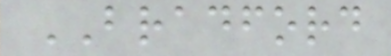BRADFORD
